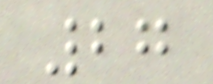27
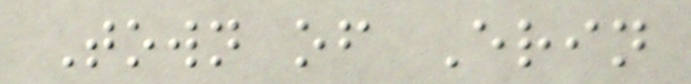Town of Erin
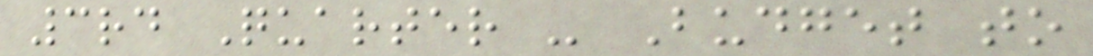3rd Quarter - Budget to
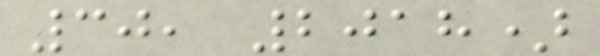30, 2018)
